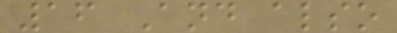16 And also
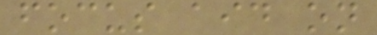focus aid on
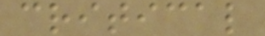critical
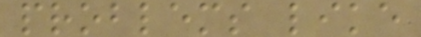problems like
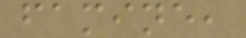famine,
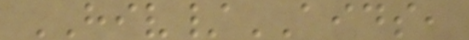HIV/AIDS,
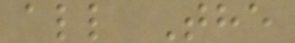all The
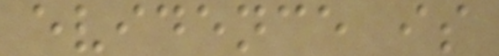evidence is
